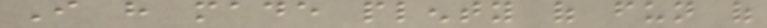I have made plenty of fun of
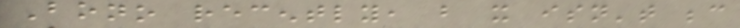Bono recently, but it isn't because
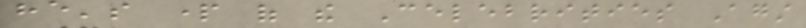he's part of the Celebrities Against
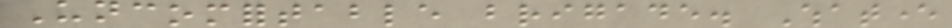Uncomfortable brigade. Whatever
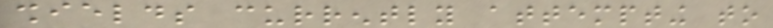shields currently attempting to
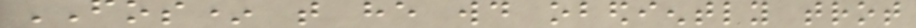FOS* that he would obediently trot
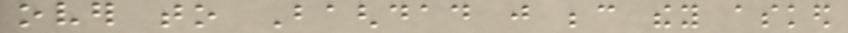over to Baghdad just because they asked
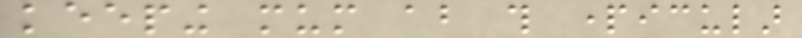keeping mum about this particular
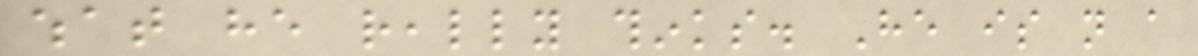what he really thinks. He is not a
